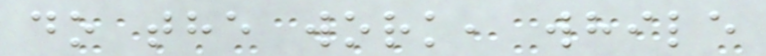do the work, while
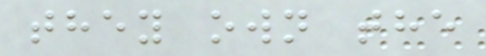they own the
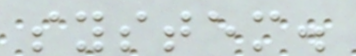system.
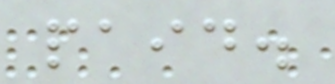paid.
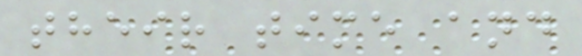their time and
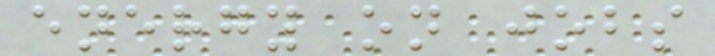energy on jobs
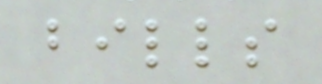bills
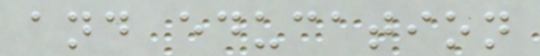and education
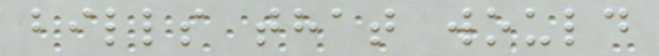bills that would
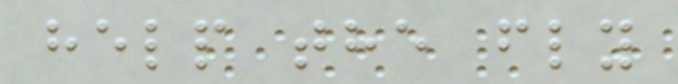help the fly
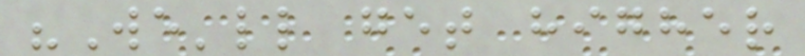"We'll get higher
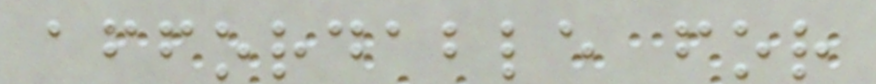affordable for
